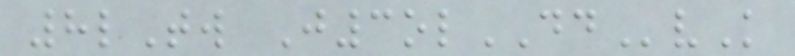8lTw J3olDDvK
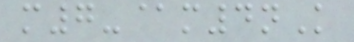m7-@m4nK
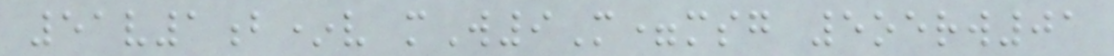51v1b*v mW9M=msg 5oerw01
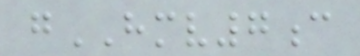gHMV7c
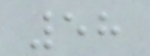58
